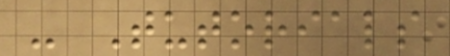- Tutorials
